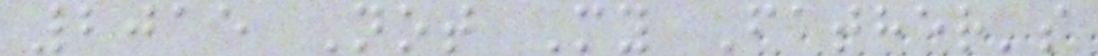2015 Not My Father's
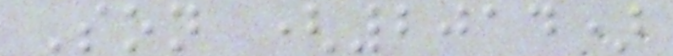Son (2014)
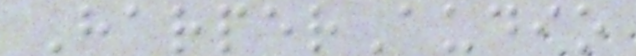HarperAudio
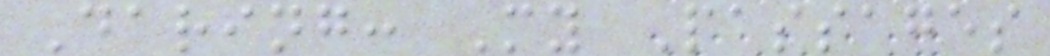Daring: My Passages
